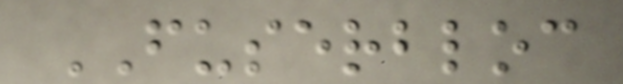FUSERBLOC
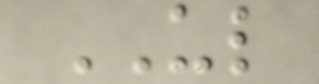UL
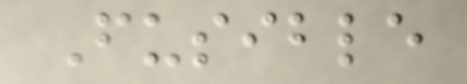Fusible
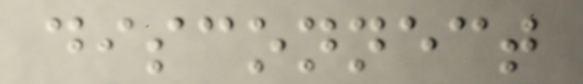disconnect
